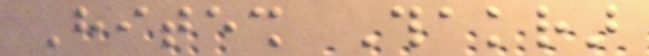Hitesh Thakrar
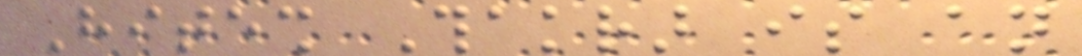Hitesh Thakrar is an
